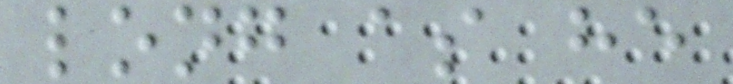long as he
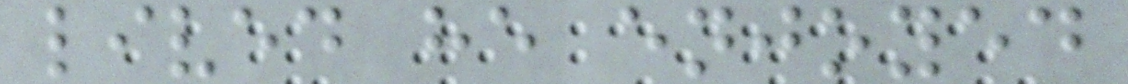lived he enjoyed
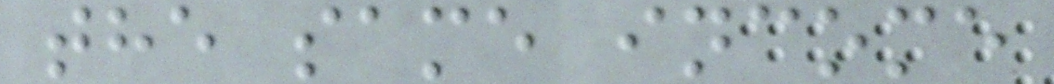the same income
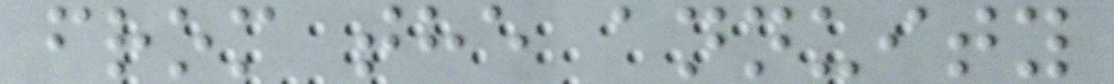from the annuity
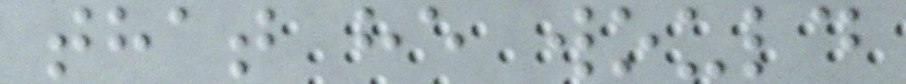that he would
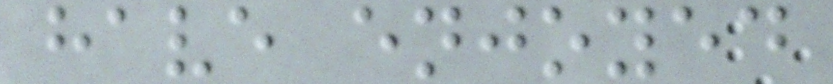have enjoyed
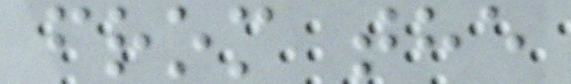from the
